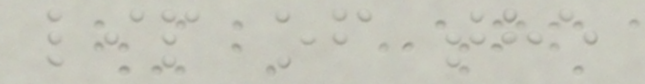lip of the
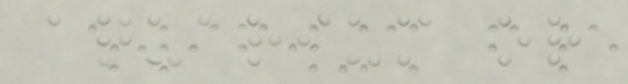aquarium or
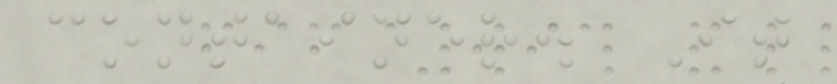container. It
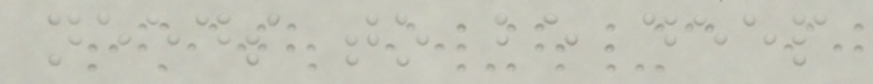needs to be deep
